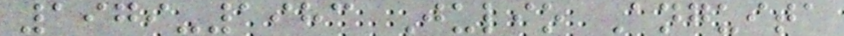1979-1983 Julio Anguita
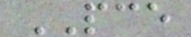PCE
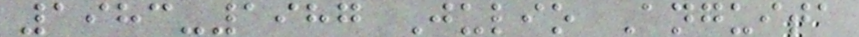1983-1987 Julio Anguita
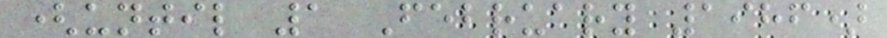(until 1 February 1986)
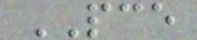PCE
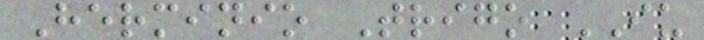Herminio Trigo IU
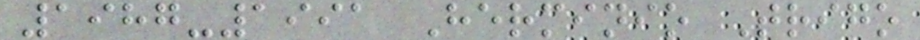1987-1991 Herminio Trigo
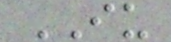IU
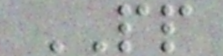PP
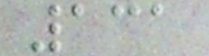131
